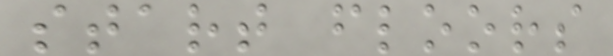start floors
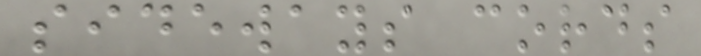sideways cords
